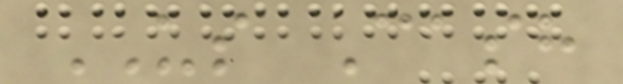US Cash
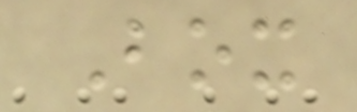Box
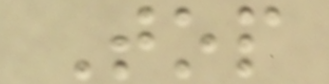Top
